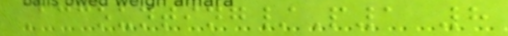Accounting/P1 8
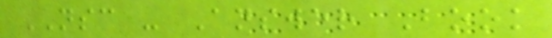NSC - Answer Book
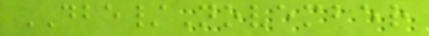DBE/November
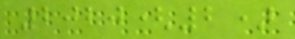2020(2)
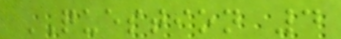QUESTION 4
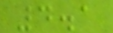4.1
